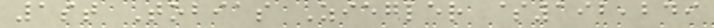1st Tobias Ziegler $192,249
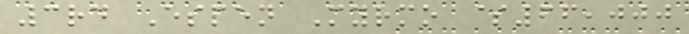3rd Espen Myrmo $66,000
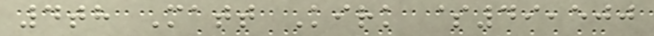4th Matt Kirk $49,500
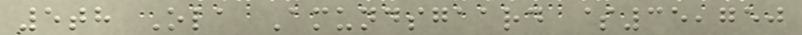5th Ola Amundsgaard $35,750
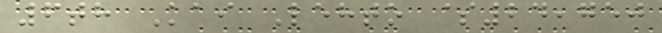6th Kai Lehto $24,750
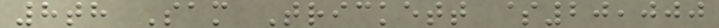8th Sam Trickett $20,000
